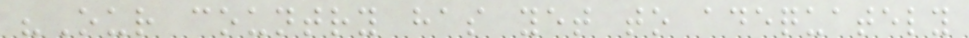"Our country has yet to adequately
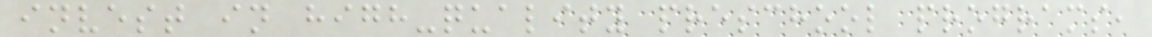invest in high-quality preschool programs,
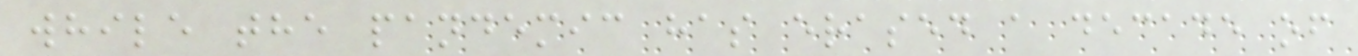while the pandemic has erased a decade of
